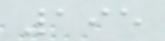195
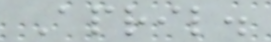April.
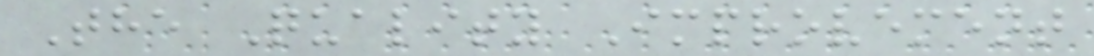The Quality Improvement
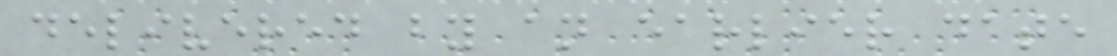delivered by an earlier date
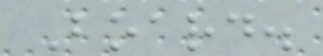Board.
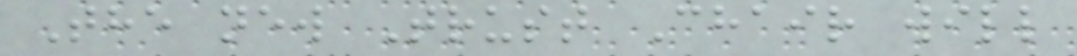The new Trust Chair will
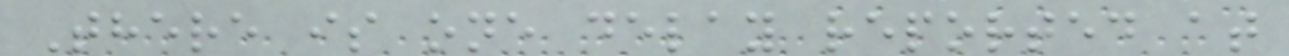There is one delay reported at
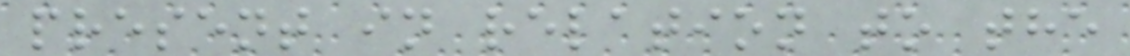present in relation to the
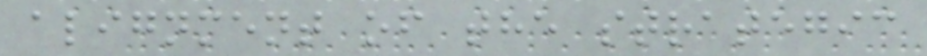alignment of the strategic
